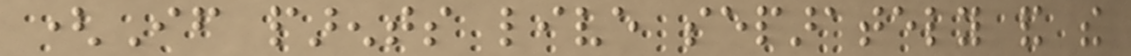(If parents live separately and the
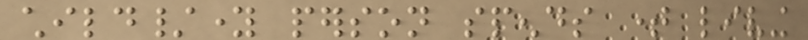child/young person spends time living
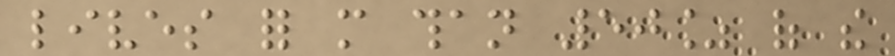lives for more than 50% of the
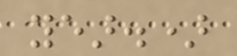year.)
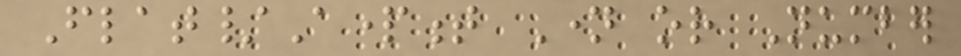Flat/Apartment Name or Number
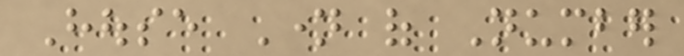House Name of Number
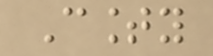County
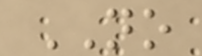NO
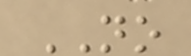NO
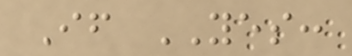If YES:
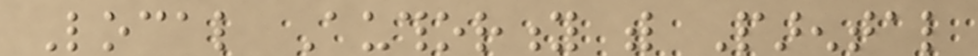Local Authority with Parental
